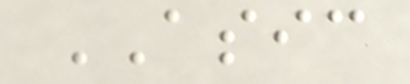ASIC
